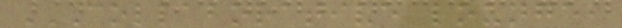COLLABORATIVE LOUNGE,
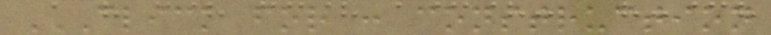CLICK FOR : CONSTRUCTION
